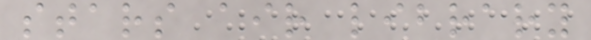stars air library
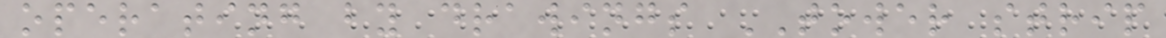operating by drawings TOWER strip
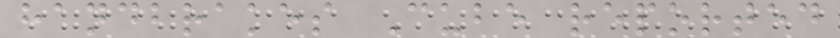handbrakes Cube reported
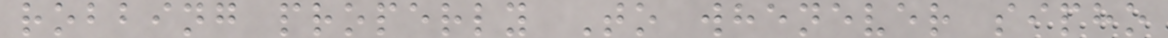robbing properly To whenever sipho
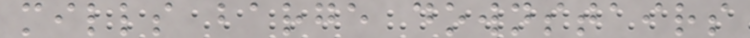mills barge downstairs
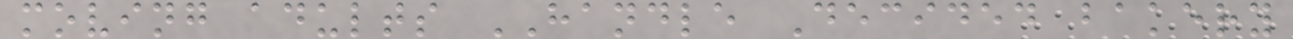moving adults HANDLE Decided bakery
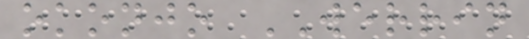okonjo WERRIN
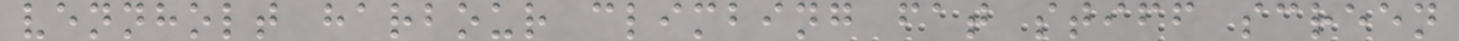vennholt harbour climbing fat stiff screen
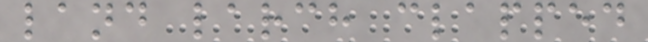land larch clapped
